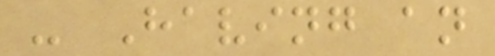- Having an
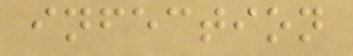infection
